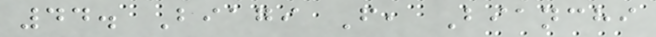44. Biagi F, Bianchi
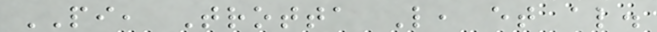PI, Trotta L, et al.
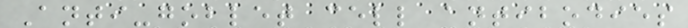Anti-goblet cell antibodies
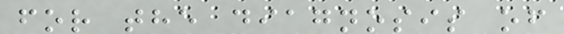for the diagnosis of
